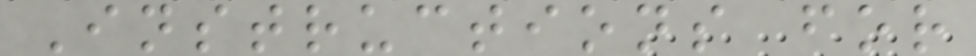Instructions for
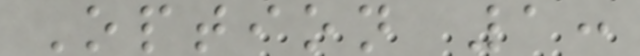Option 1:
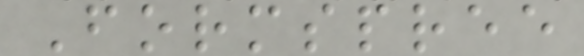Formspree
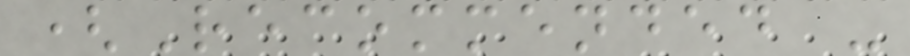(Recommended -
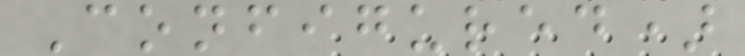Configured)
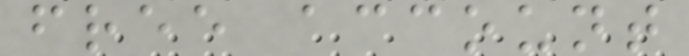free account
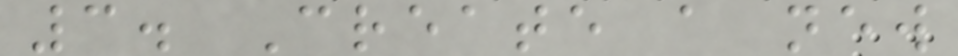3. Create a new
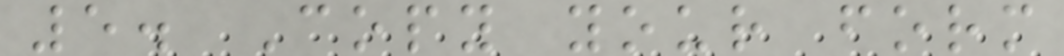5. Copy your form
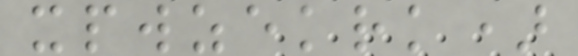xpwzekrk)
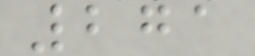271
